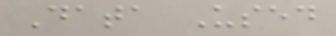Data Used
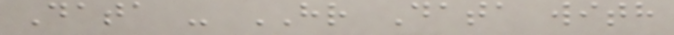Data - HR Data with
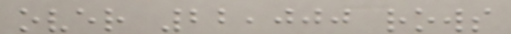over 22,000 rows
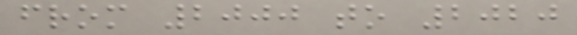from 2000 to 2020
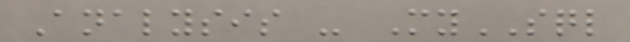Analysis - MySQL
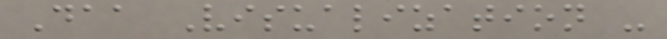Daa Visualization -
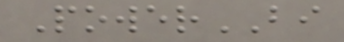PowerBI
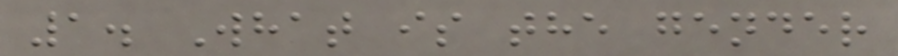1. What is the gender
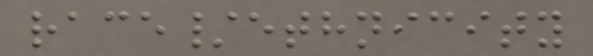race/ethnicity
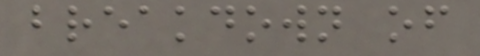breakdown of
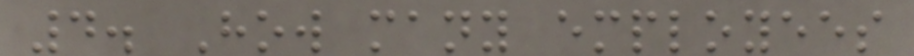4. How many employees
